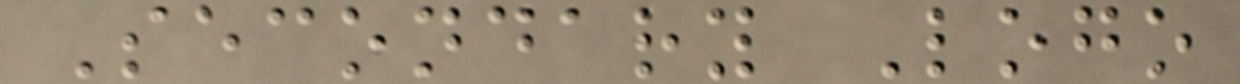Secondary Logo
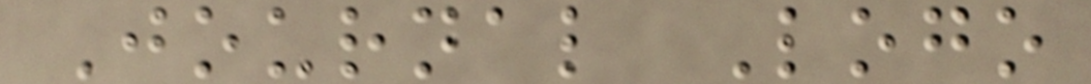Journal Logo
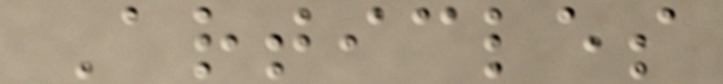Articles
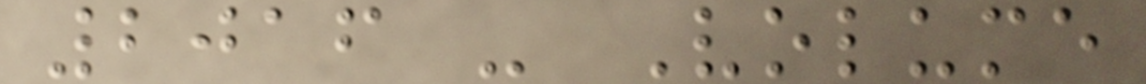2016 - Volume
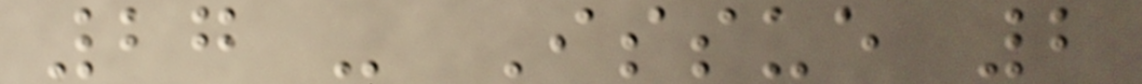27 - Issue 2
